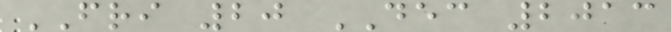FRI 20 DEC 2013
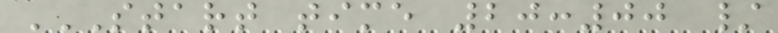START TIME 20:00 /
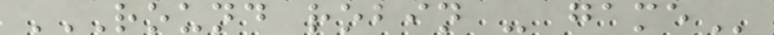ROUND ROBIN - GAME
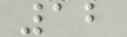12
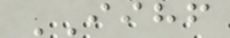IIHF
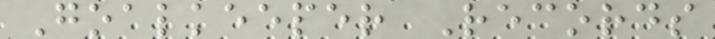Goalkeeper Records
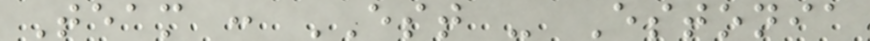Team : EST - Estonia
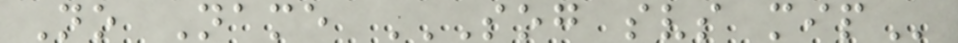No Name SOG SVS MIP
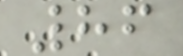86
